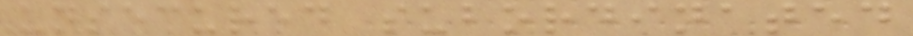unsecured subordinated
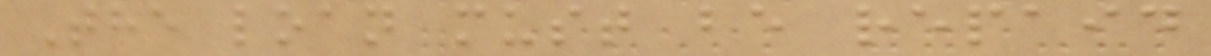The loan must be repaid
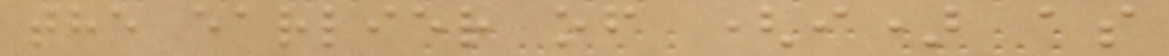the earlier of (i) as
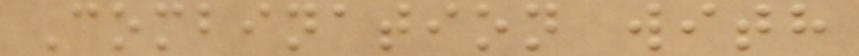Combination with
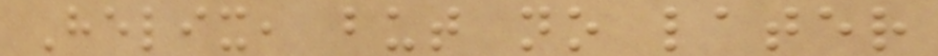Helix, but no later
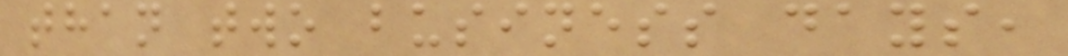than two business days,
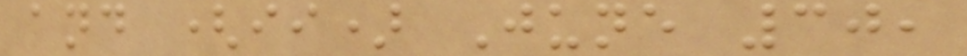and (ii) June 30,
